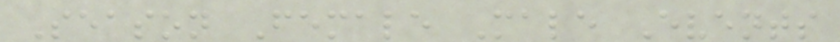Season Female Male Events
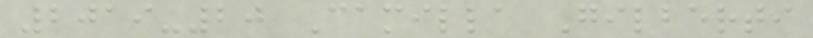2019-20 Camilla Gilberti
